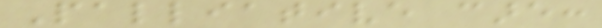Palliative care:
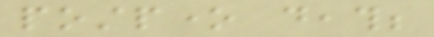postpone death;
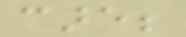care;
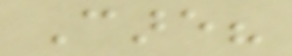Care?
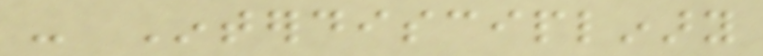- Interdisciplinary
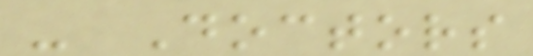- Doctors
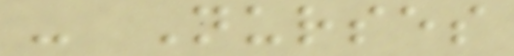- Nurses
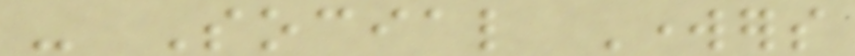- Social Workers
